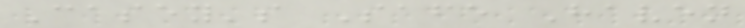Casey's Safe Haven
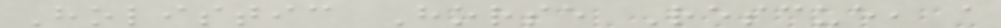Holistic Horse Rescue, a
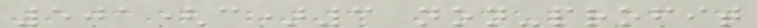501(c)3 non-profit
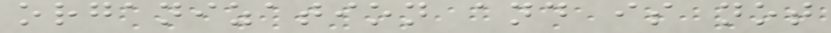organization and is not
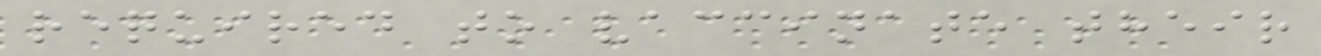required to vaccinate their
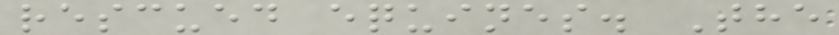rescued equines. The
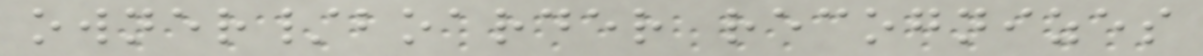owner/boarder recognizes
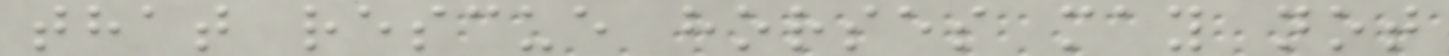that rescue horses may not
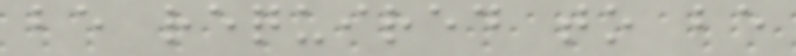be required to be
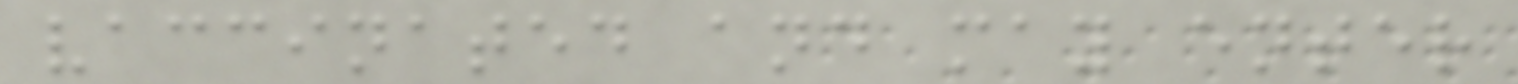vaccinated and may enter
